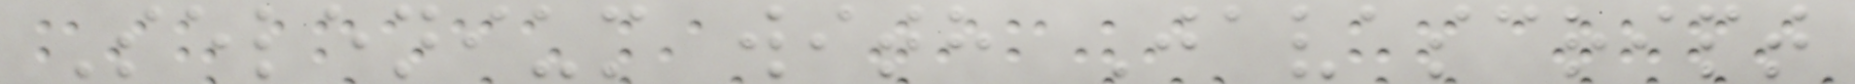Selenium with Javascript
